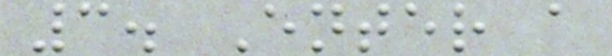3. Enter a
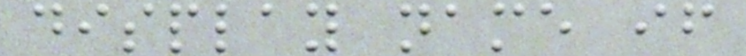display name if
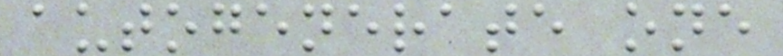autogenerate one
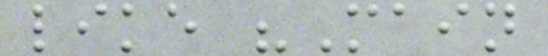like "Main
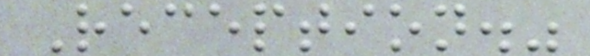Reception."
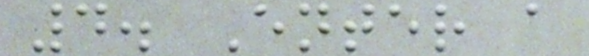4. Enter a
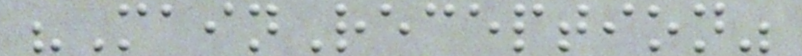"MainReception"
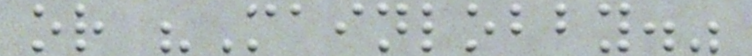or "Mainlobby."
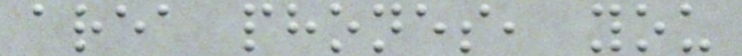area phones, you
